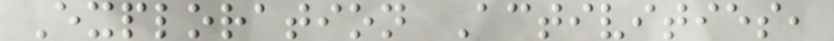Exploration Activities,
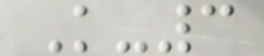K-3
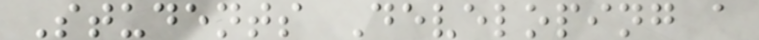Students Developing a
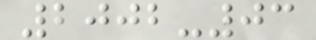2002-03
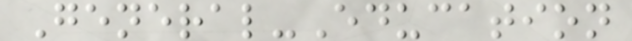General-Education
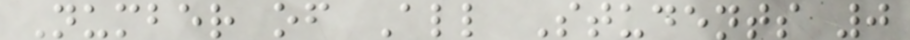Number of All Students 0
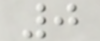0
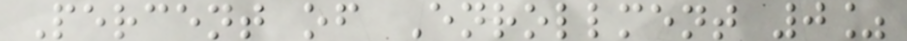Percent of Enrollment 0%
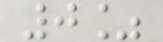0%
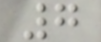7
